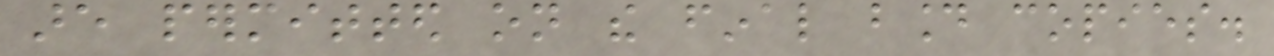are permitted on the final bound copies.
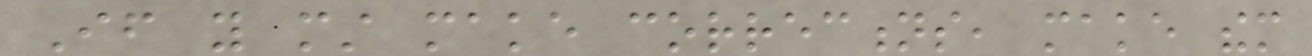If you must make corrections, make them
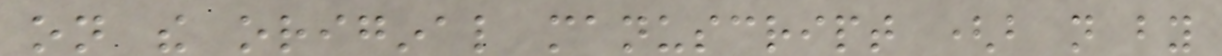on the original manuscript (but not by
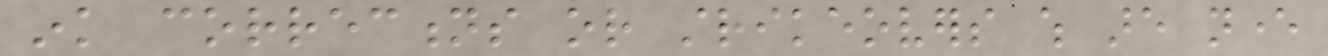ink corrections or strikeovers which are never
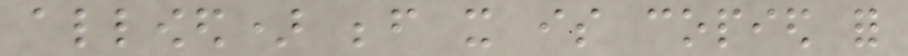allowed) before it is copied for
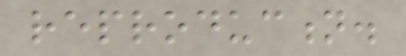reproduction.
